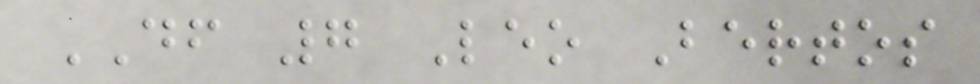DF 7 Leo Bertos
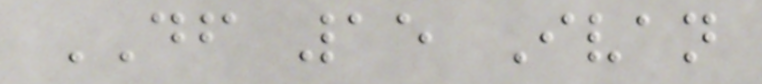DF 15 Ivan
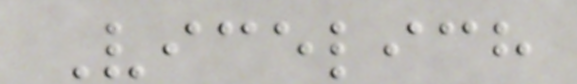Vicelich
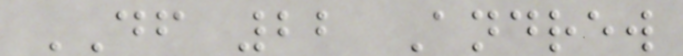DF 22 Andrew
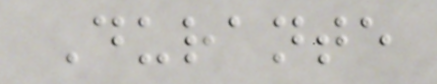Durante
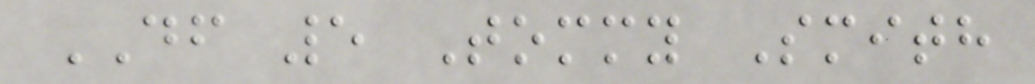DF 5 Tommy Smith
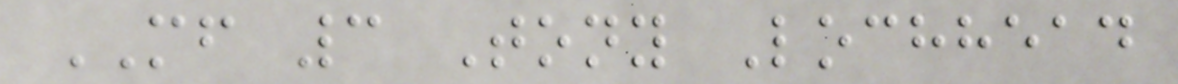MF 3 Tony Lochhead
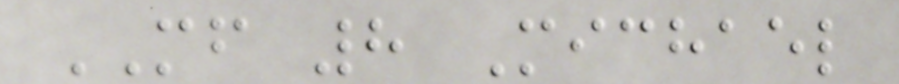MF 8 Michael
